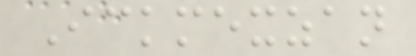Ickmexzan
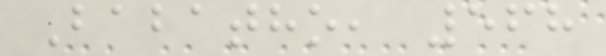Babatho, 568
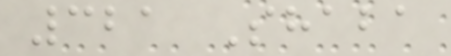321 Shaba
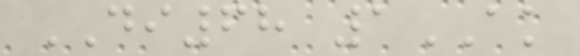DI68 1AK
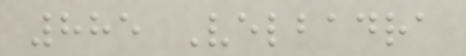885 Velbadra
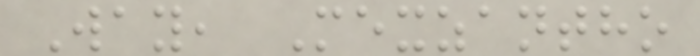Way, Mexzantho
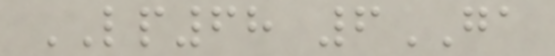LP68 6GA
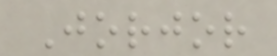Jorjor
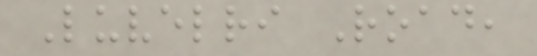Luvelri Road,
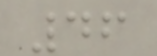46
